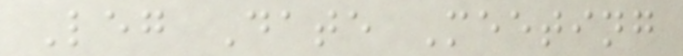Leg Date Meeting
